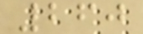260
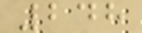248
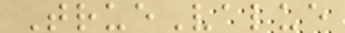TrueValue
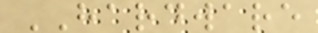HARDWARE
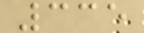335
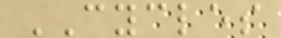CYCLES
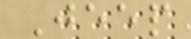Jeep
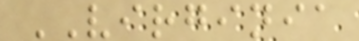VIRGINIA
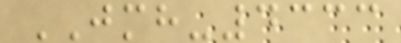JMH-4333
